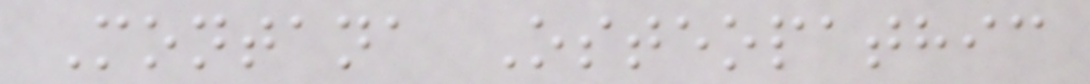Montana Osteopathic
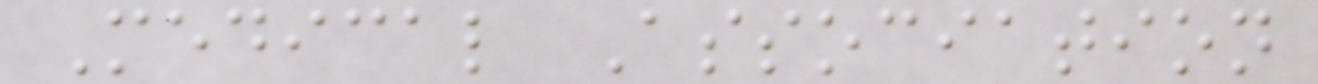Medical Association
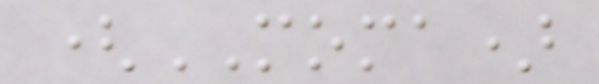(MOMA)
